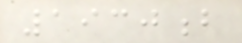1930b
